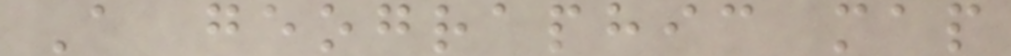A geographic map
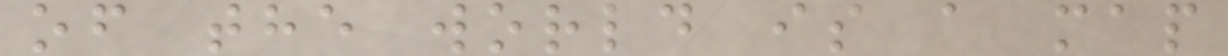of the world is a map
